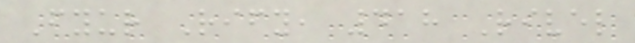Fyur Rify, 418 Rivel
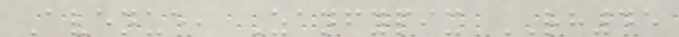Avenue, Zanfypix RH45
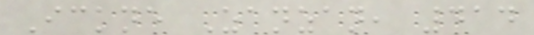Ickne Zanzan, 414
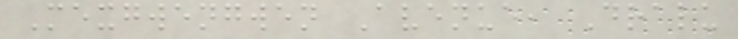Mexgwengwen Avenue, Dralu
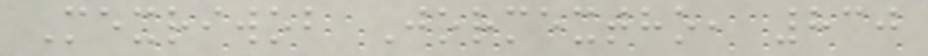Mexriwob Jormextho, 830
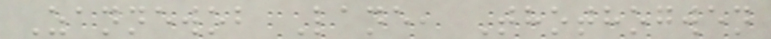Zannewob Lane, Thothogwen
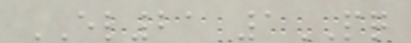EL21 1PQ
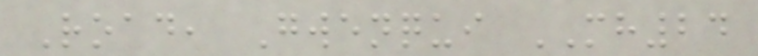Road, Gwenqui MH24
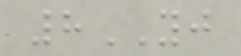8YJ
